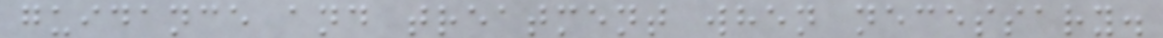guidance and treatment when necessary.
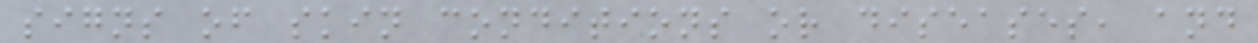signs of skin conditions or diseases, and
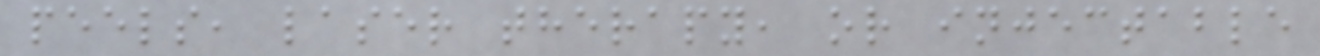peels, laser therapy, or injectable
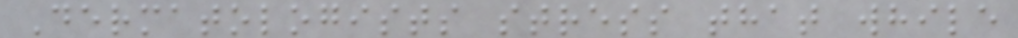Dermatologists stress that while
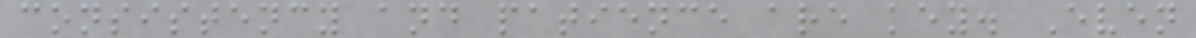consistency and patience are key. Even
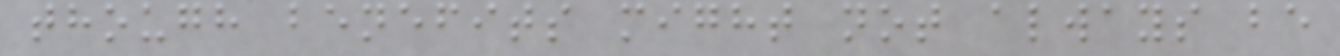though benefits might not always be
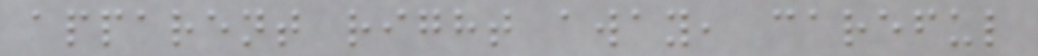apparent right away, careful
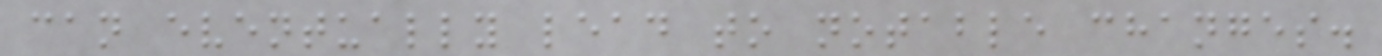can eventually lead to notable changes.
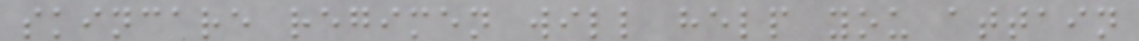skincare regimen will help you attain
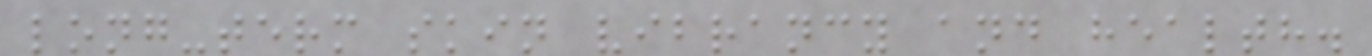long-term skin vibrancy and health.
